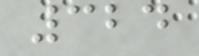324
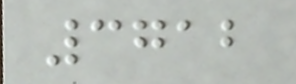3712
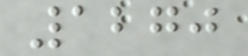1270
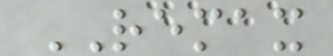REMAX
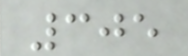305
